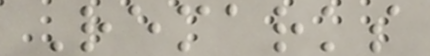Remarks
